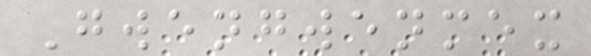Gwengwenmex
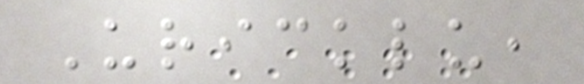Uricklu,
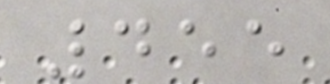455
